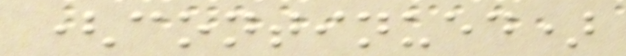(continued)
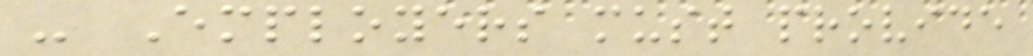- Employers must provide
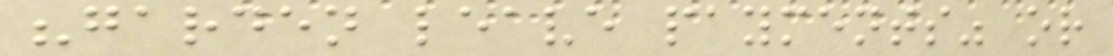"garden leave payments" or
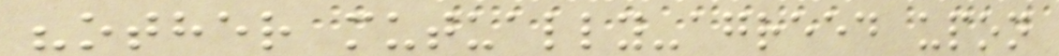"other mutually-agreed upon
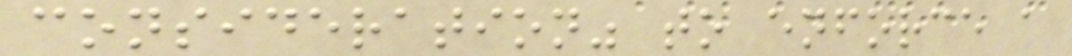consideration" to enforce a
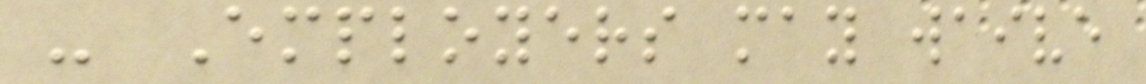- Employers may waive
